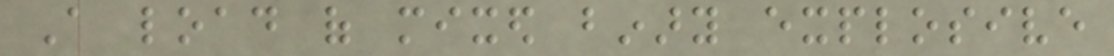A load of mixed binary explosive
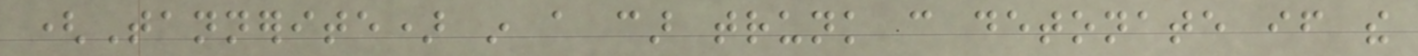(Tannerite) in a car trunk can detonate if the
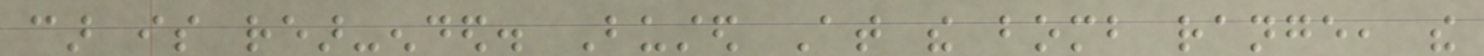car is rear-ended. Busted At the bomb range, the
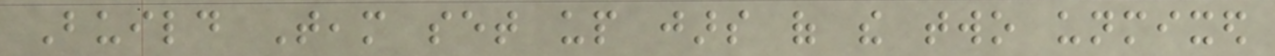Build Team set up jars of the two unmixed
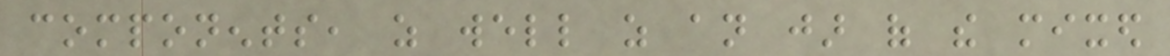components, as well as an jar of the mixed
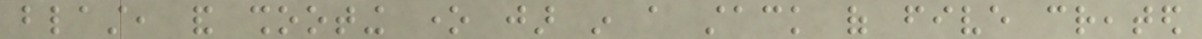blast, and shooting one jar in a stack of five created
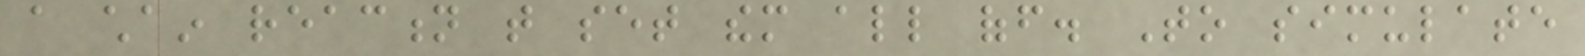a chain reaction that set them all off. To simulate
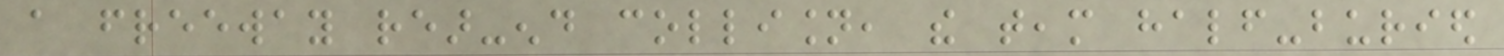a freeway rear-end collision, the team half-buried
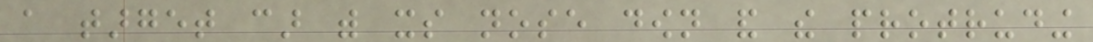a target car with its nose down and the protruding
